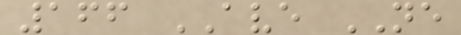166 AVE NE
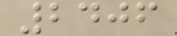2406
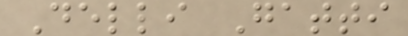Delli Gatti
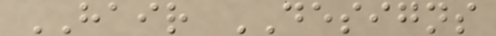HAIR DESIGNS
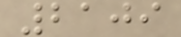2109
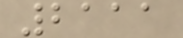2111
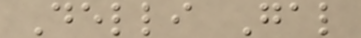Delli Gal
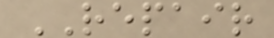REPAIR
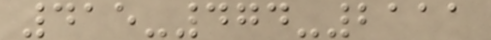415-474-2111
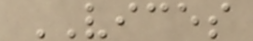VICES
